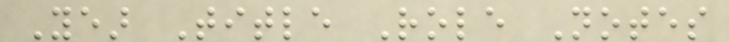Year Title Role Notes
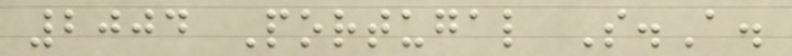2004 Portugal S.A.
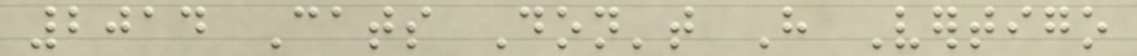2014 Cats Don't Have Vertigo
